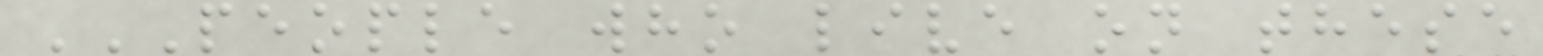PEOPLE WHO LIVE ON THESE
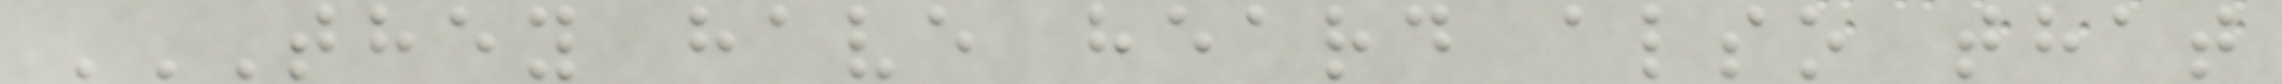THEY HAVE HEARD ALSO THAT
